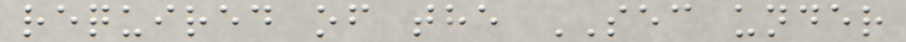required of the SEC under
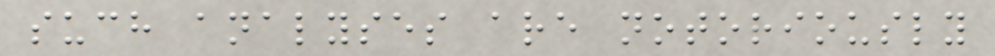such analyses are notoriously
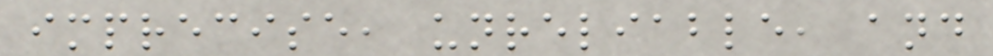imprecise, unreliable, and
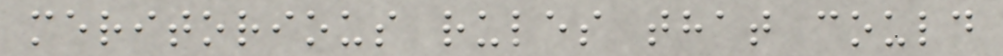meritorious rules that could
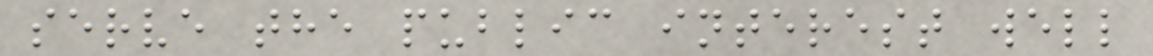serve the public interest well
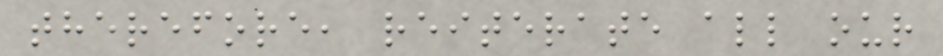therefore, reiterate all our
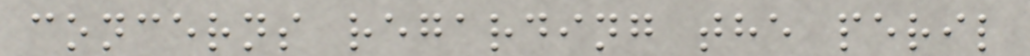concerns regarding the peril
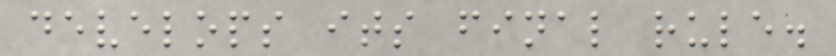develops its final rule.
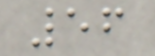56
